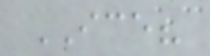ICE?
